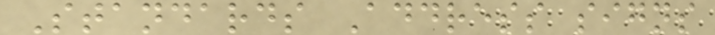Standards Address signs
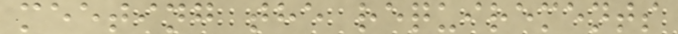meeting the requirements
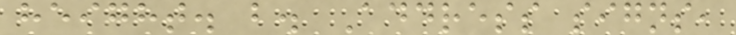height. b. Address signs,
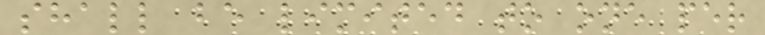shall be limited to one per
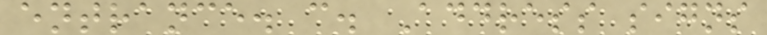entrance. c. Address signs
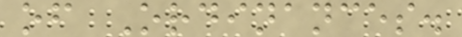of Ordinances.
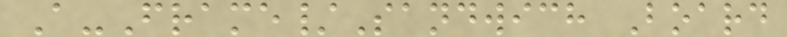A-Frame/Sandwich Board
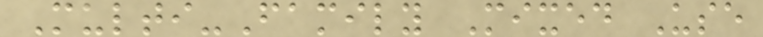Multi-Family Mixed Use
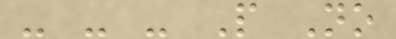- - - P No
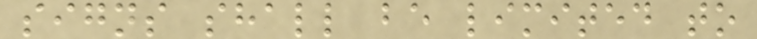signs shall be limited to
